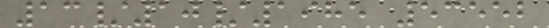13/10/1985 53552
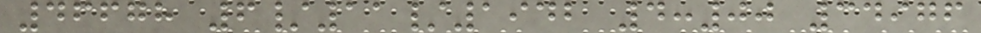46678 6/11/1942 4:00 34976
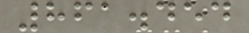861.454
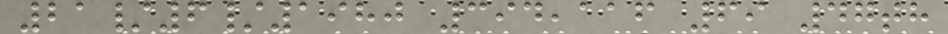21/6/1980 394,116 69 47th
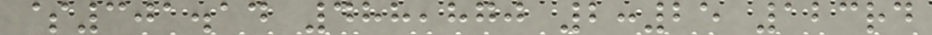$301.14 488,870 2:25 123rd
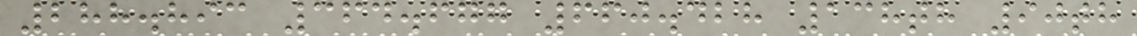288.893 364.677 660.428 138th 90th
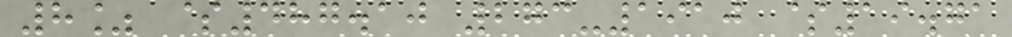8% $487.10 273-1910 $19.71
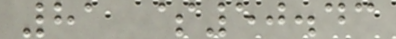81 $50.43
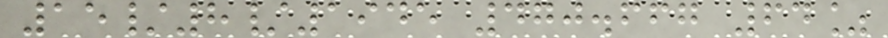15/8/1945 470.667 64%
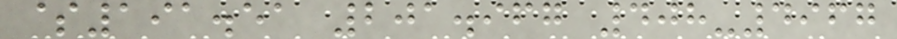$191.51 201.967 408-4967
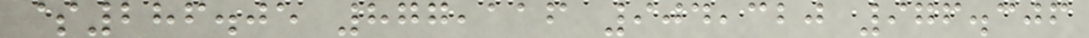$286.05 877,116 904,320 976.306
